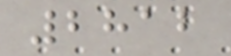2812
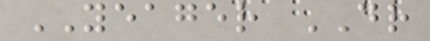YEAGER DR
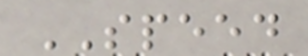SPEED
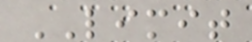LIMIT
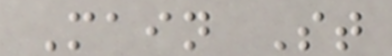Main St
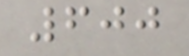600
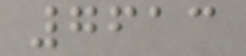7613
